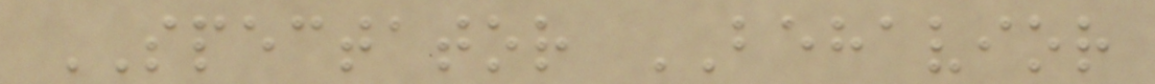SPECTATOR BEHAVIOR
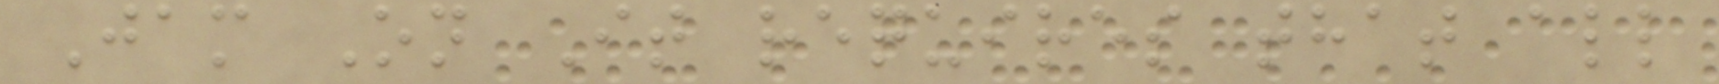Jam On It requires that all
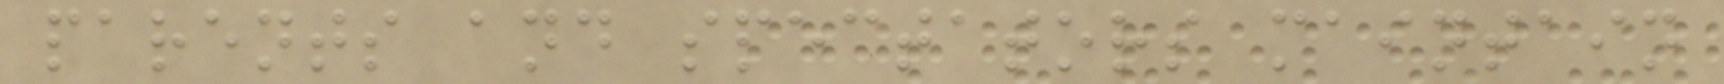parents and spectators maintain
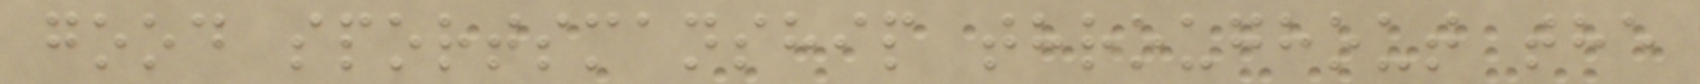good sportsmanship throughout the
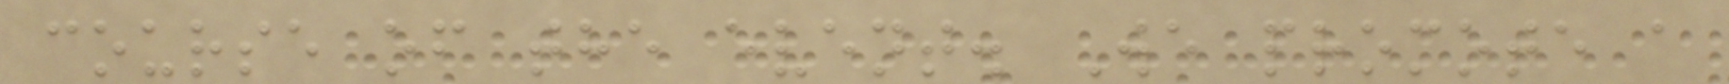course of the event. We promote a
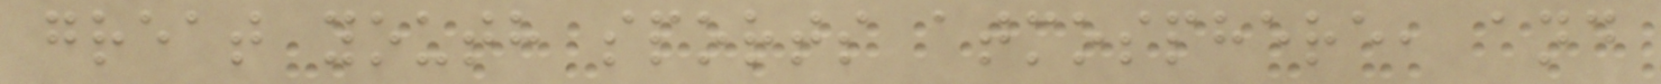great youth sports atmosphere, and
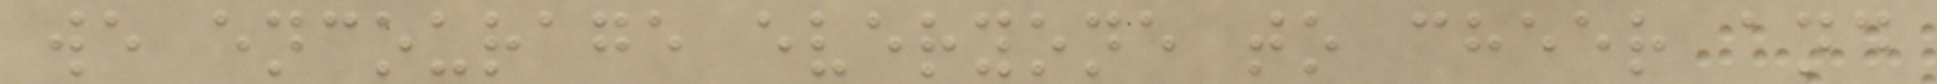we encourage everyone to cheer and
